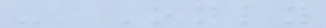- Only
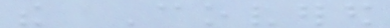the Covered
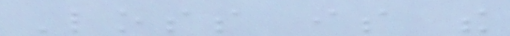Loss is the
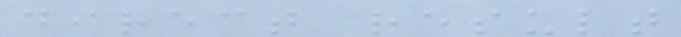direct result
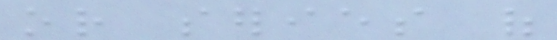or series of
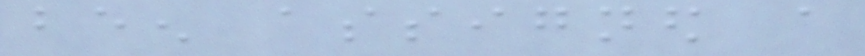been assigned a
